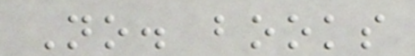No. books
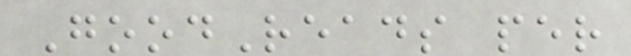GoodReads per
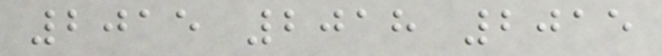2015 2018 2015
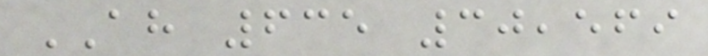AH 635 30,569
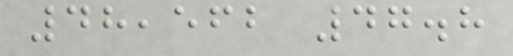48,562 47.8
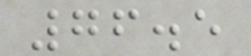76.5
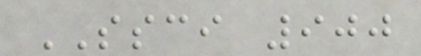SSCI 900
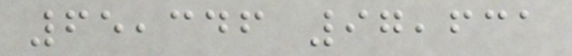65,346 97,631
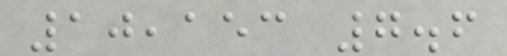10,153 7.6
